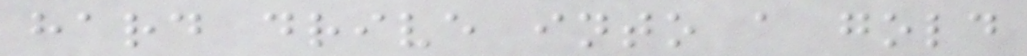hard drive into a gold
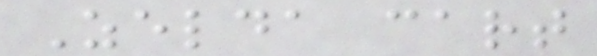Zelda cart
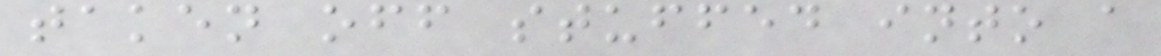taken off stuffed into a
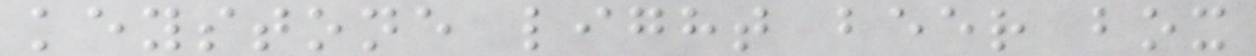keystone light beer box
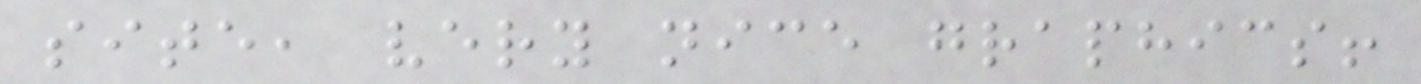site, very nice graphics!
